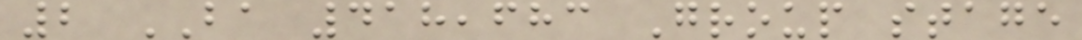2 BA 418,683 Group stage
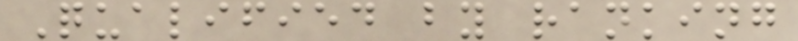Qualified by ranking
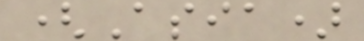(Asia)
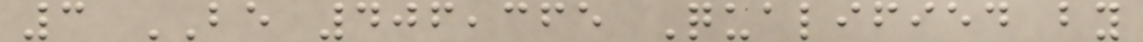3 BE 406,365 Qualified by
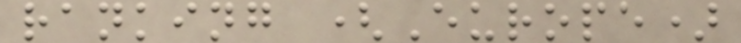ranking (Europe)
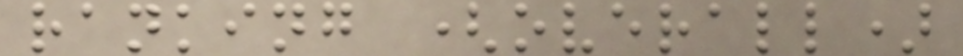ranking (overall)
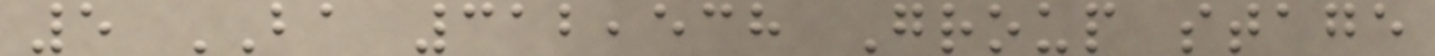5 BA 312,538 Group stage
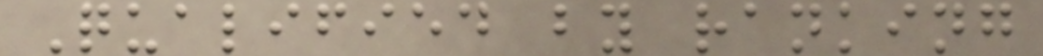Qualified by ranking
